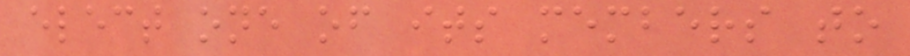elect one of its members to
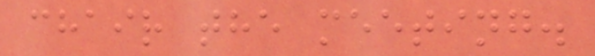chair the meeting.
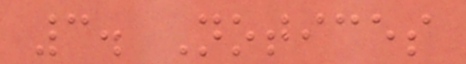3. Notices
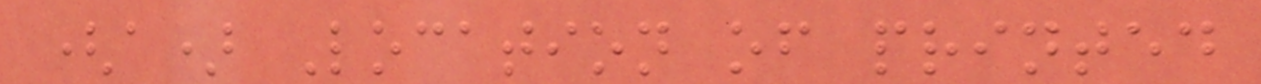(a) Location of printed
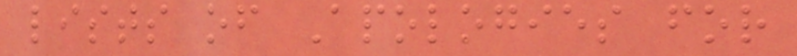lists of Apologies for
